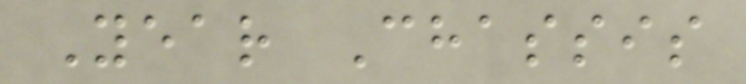Year Chassis
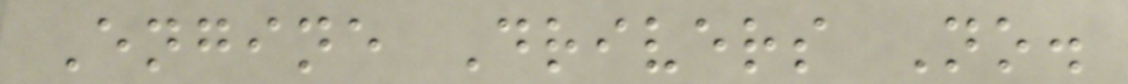Engine Drivers No.
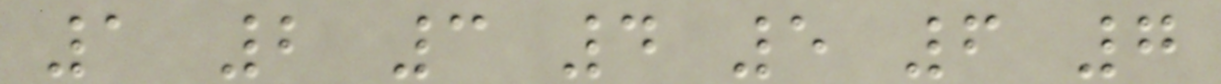1 2 3 4 5 6 7
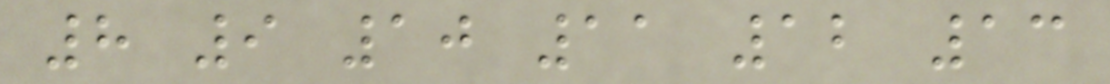8 9 10 11 12 13
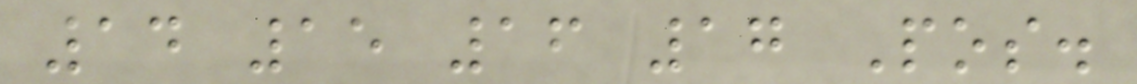14 15 16 17 Pos.
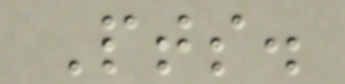Pts.
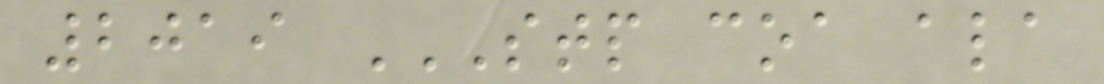2019 STP COA ALA
